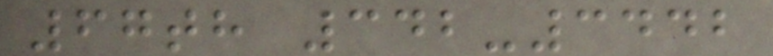67th 342-3442
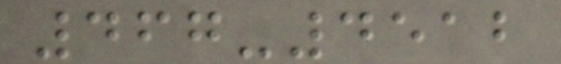467-4512
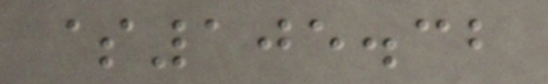$105.32
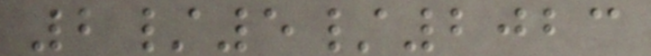2/5/2023
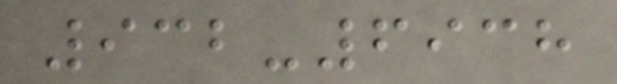932-6938
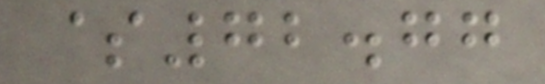$72.77
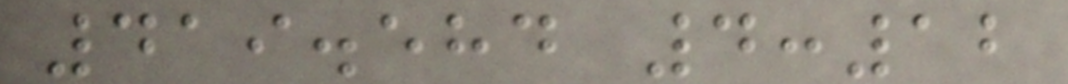419.584 4:12
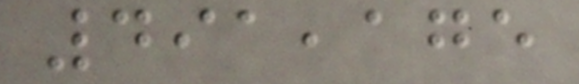491,175
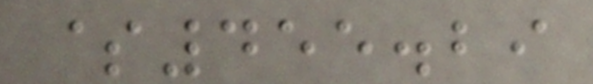$455.29
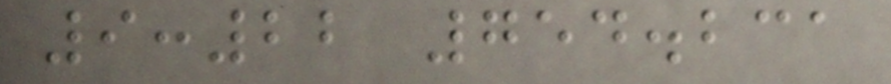9:22 754.231
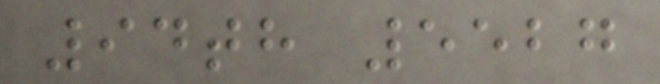94th 5527
